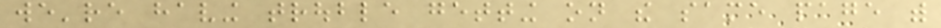we're having trouble getting on the same page with
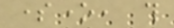someone, this
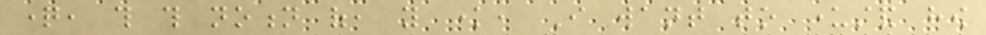question, this this notion of, you know, I want to understand how
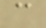can
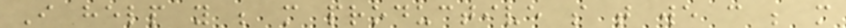I help you be more productive so that we can be more
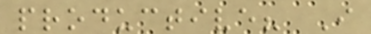productive? I
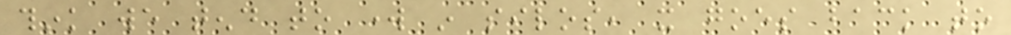think we tend to work in silos, it goes back to
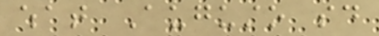what Augusto said
